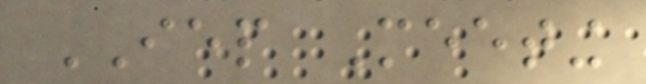IEP Meeting
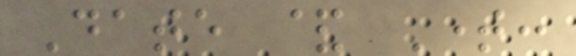Date & Time:
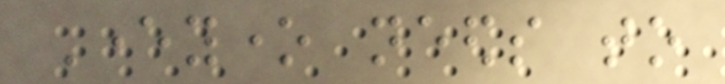Everyone needs to
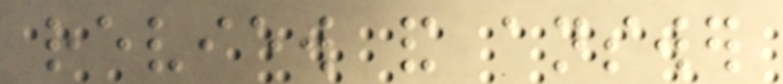review and answer
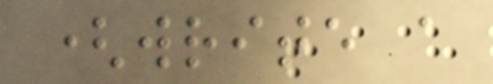(write a
